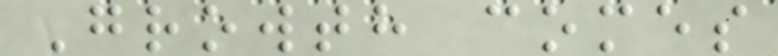Growth comes
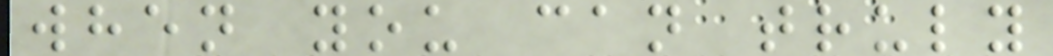when you can truly
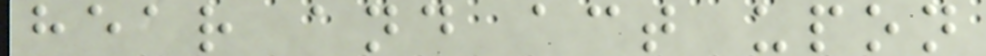hear and act upon
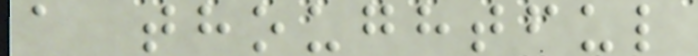a thoughtful
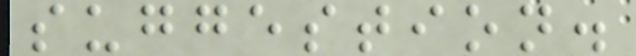suggestion.
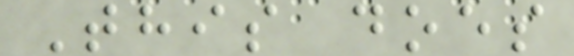This does
